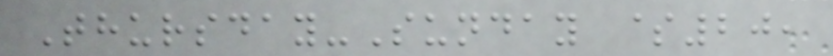Thursday-Sunday $20,
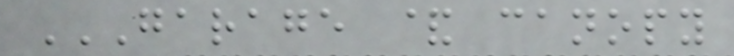GARAGE & CANOPY
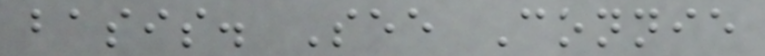basis. See Connie
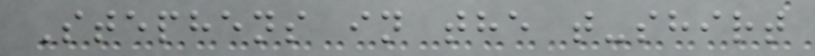Stephens in the t-shirt
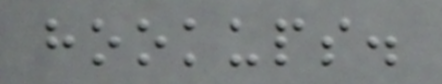hookups.
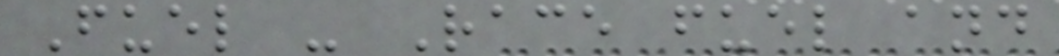Fuel - Race fuel and
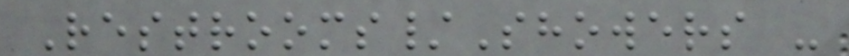Restrooms/Showers -
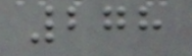278
